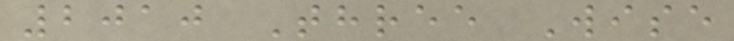2010 Three Wise
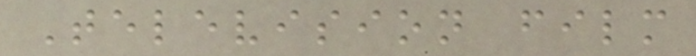Television film
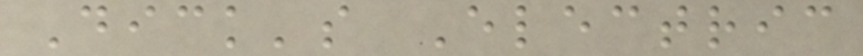Dick's Electric
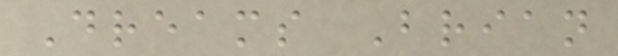Dreams Brian
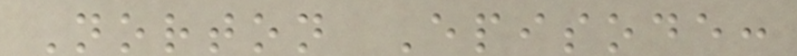Norton Episode:
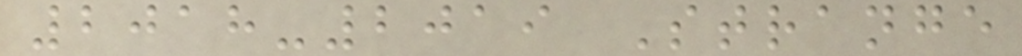2018-2019 Strange
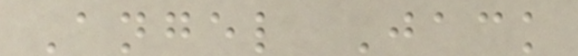Angel Jack
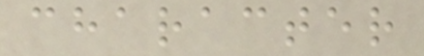character
